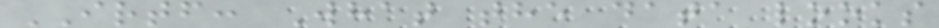IRTF: What the data looks
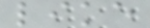like
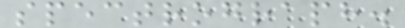spectrograph.
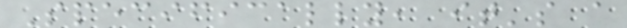Specifically, it's a
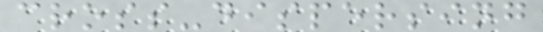cross-dispersing
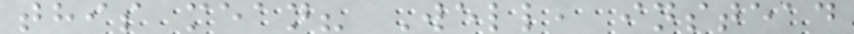this mean? Well, instead
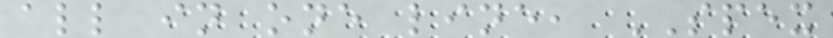all in one line, SPEX
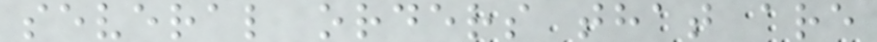several orders that are
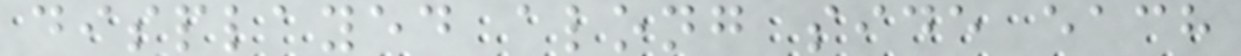displayed along side each
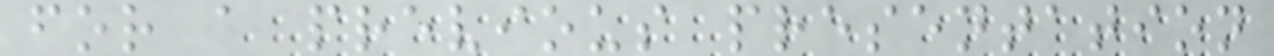for a previous presentation
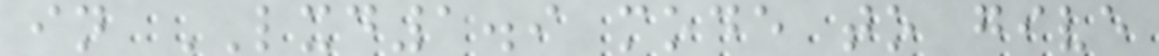in LXD1.9 mode to give
